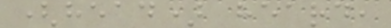(head) heard,
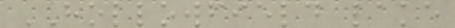HOLLOWFIELD lake
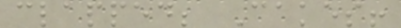clapped; Cakes!
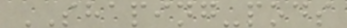SHAPING-pods
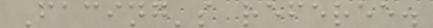Facing's referee.
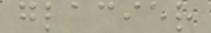glacier
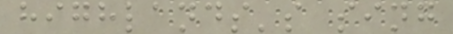highlands's sing
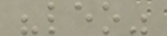"leo"
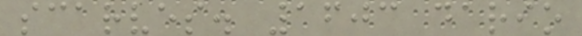scarves. 1603 dario
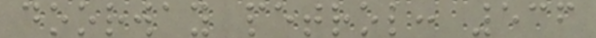doorway petrol: 536
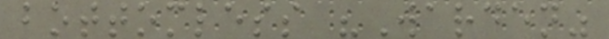bottomless "Warden"
